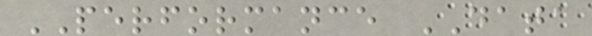PERFORMANCE DATA
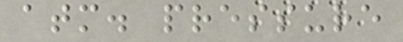atm. pressure
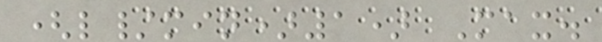(l/min)1) Max.
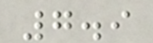7.9
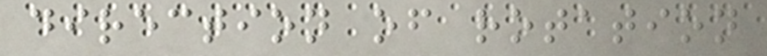direction of rotation
